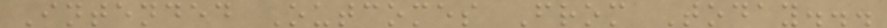Intended Outcomes From Today...
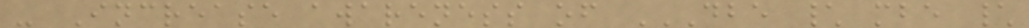- Increase awareness of DBE \ MBE \
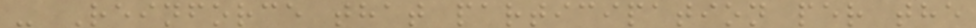- Reinforce that participation per the
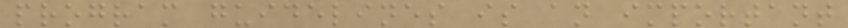program guidelines is an important
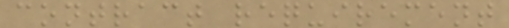contract requirement
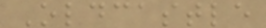Oldcastle
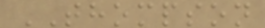THOMPSON
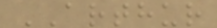ARTHUR
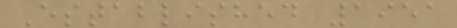Established 1951
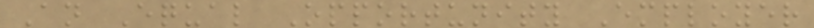An Equal Opportunity Employer
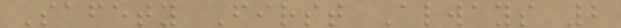Safety First Always 2
